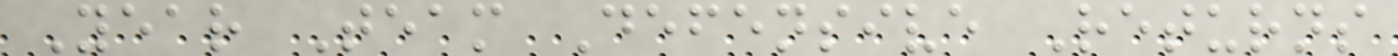Year Team Defensive Returns
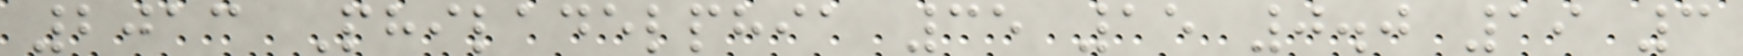2013 Philadelphia 35 15 0.0 19 3
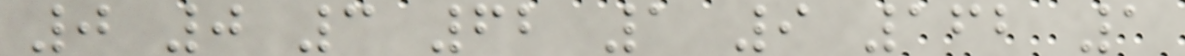0 0 3 62 1 9 162 1
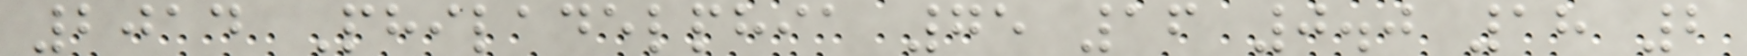2014 Philadelphia 75 16 0.0 18 2
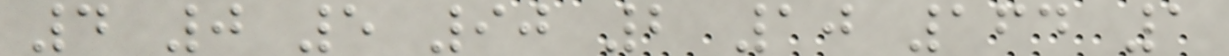4 0 5 90 2 10 164 1
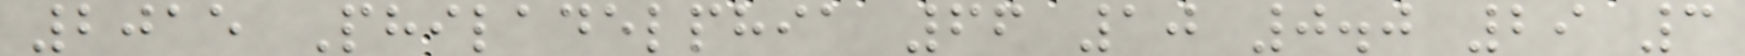2015 Philadelphia 66 10 0.0 29 3
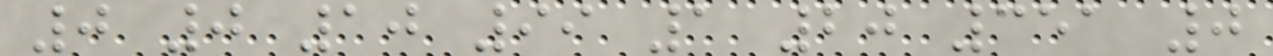0 0 10 99 1 20 351 0
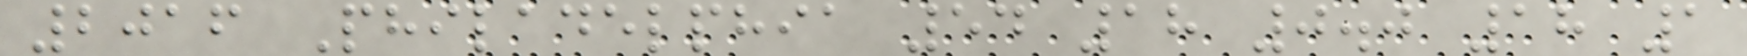2016 Philadelphia 54 18 0.0 18 1
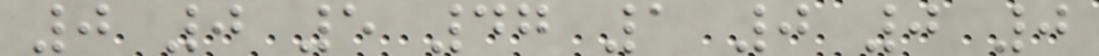0 0 5 47 1 0 0 0
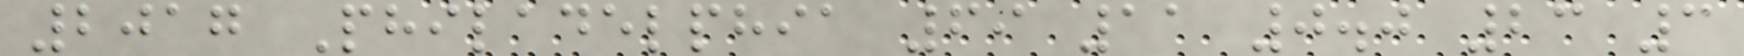2017 Philadelphia 69 11 0.0 23 3
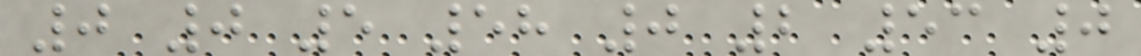0 0 5 58 0 2 53 0
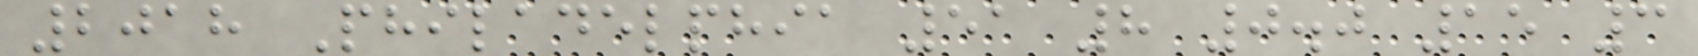2018 Philadelphia 51 8 0.0 15 3
